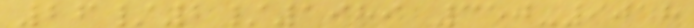26/2/1989 350-9018
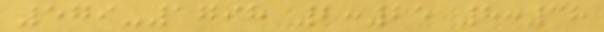579-1798 2:25 8:38
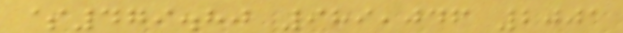$479.80 989,046 2001
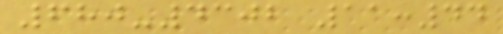680-4302 11:44
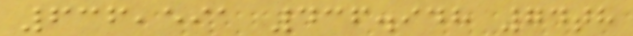636,591 436.948 74th
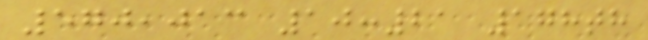570,013 10:21 178th
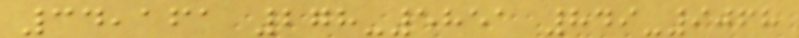34,161 278-5851 849-9068
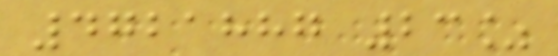4721887 23%
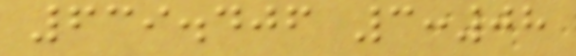639.406 3:08
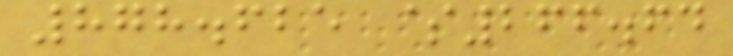878.625 $266.64
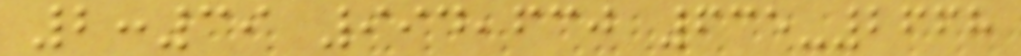2:39 994,630 635-2668
